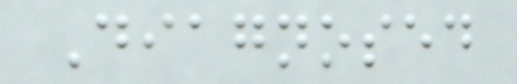Diagnosed
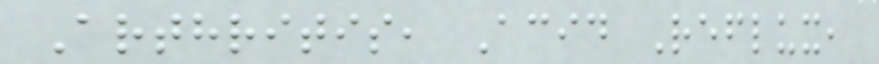Arthritis, Acid Reflux,
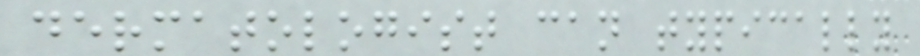dermatologist can typically
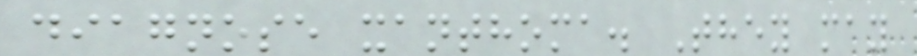diagnose xanthoma. They may
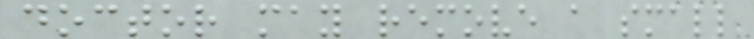doctor may remove a small
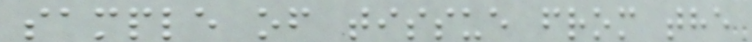sample of tissue from the
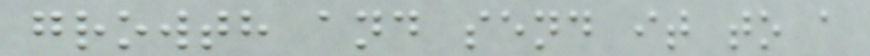growth and send it to a
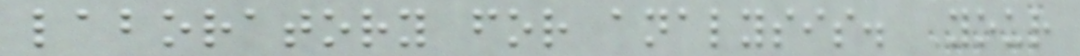laboratory for analysis. Your
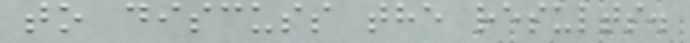to discuss the results.
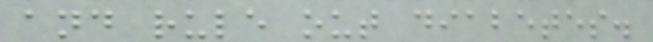and rule out diabetes.
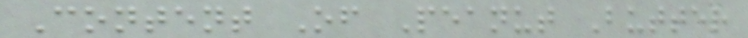Content Of Peanut Butter
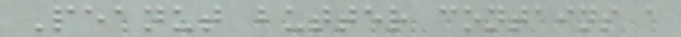Peanut butter contains a
